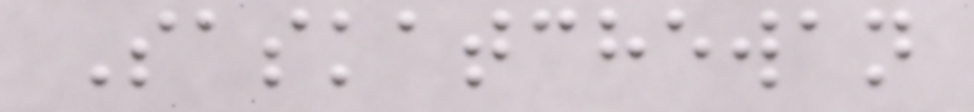Saskatchewan
